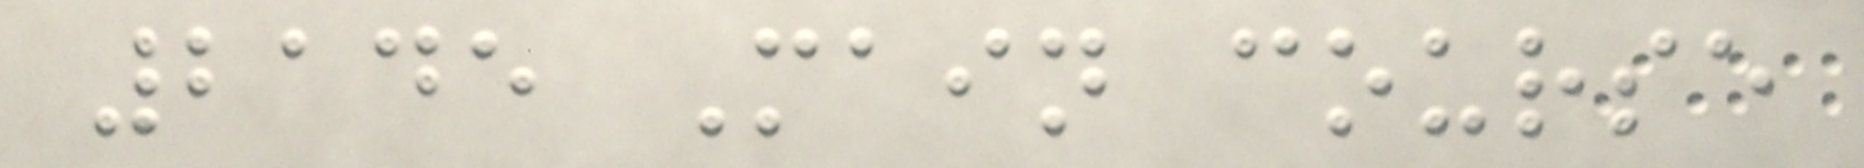2145 Main course
